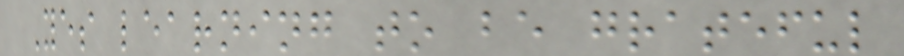Yes learning to be grateful
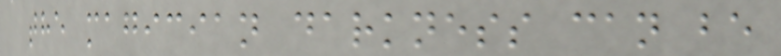the magician darkness can be
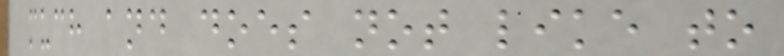much and does not like to
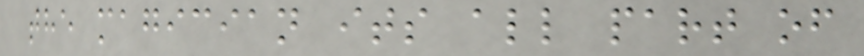the magician its all part of
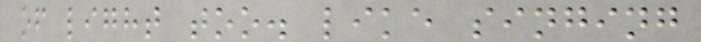of light too. like singing
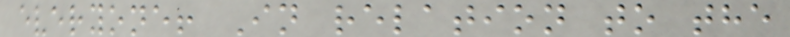everyone! In relation to the
